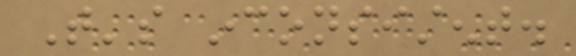That's inconsistent.
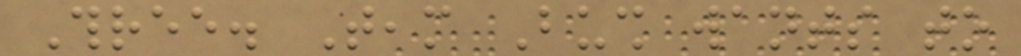Three. Team Bush wants to
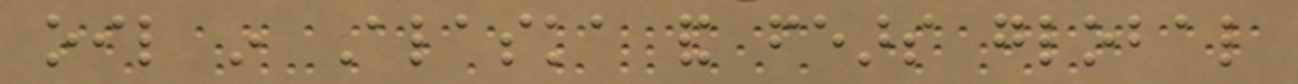oil in Alaska and fears global
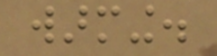warming.
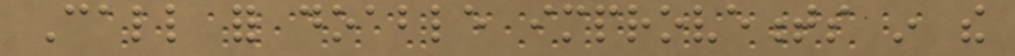Call for doable improvements in the
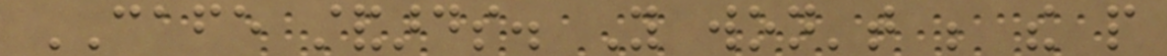CAFE standards. You won't be the people
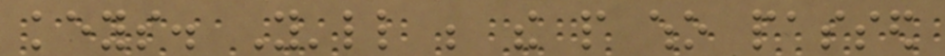keys. You'll be the people who passed
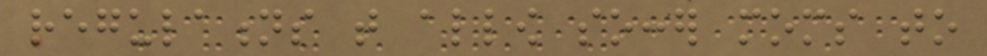regulations that allow soccer moms to
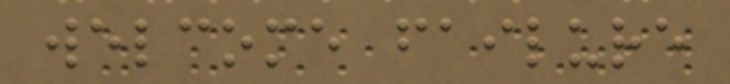welcome failure
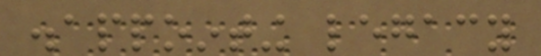disappointing legacy
